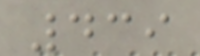439
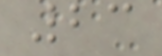23
